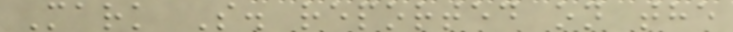Mark S. reported on the
